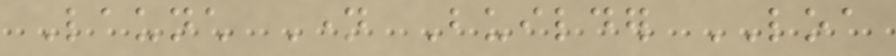Launch Name Builder LOA
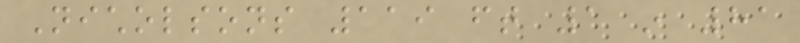Nicholsons 119 ft 1 in 81
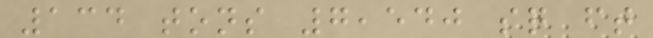134 tons 7,540 sq ft
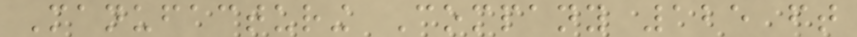Manufacturing Company 125 ft
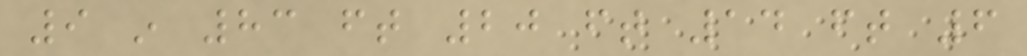9 in 83 ft 20 ft 14 ft 6
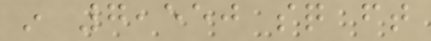in 7,550 sq ft
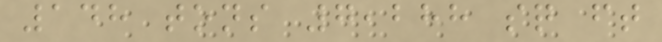148 tons 7,288 sq ft
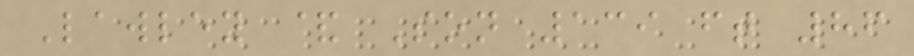Lawley & Son 139 ft 86
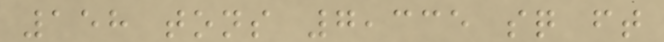158 tons 7,335 sq ft
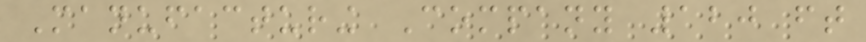Manufacturing Company 120 ft
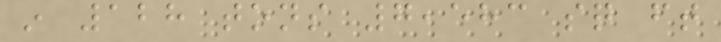in 128 tons 7,583 sq ft
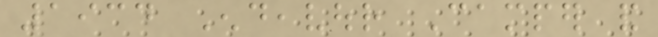1934 Endeavour Camper and
